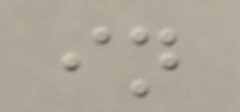in
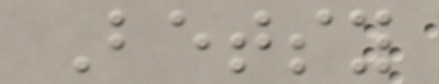Betsy
